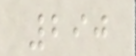290
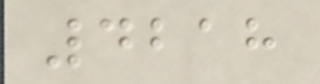4218
